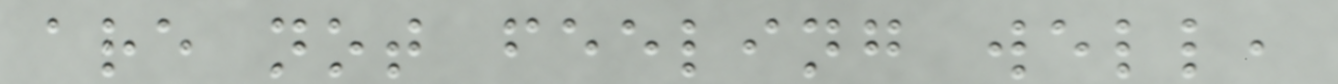are not feeling well,
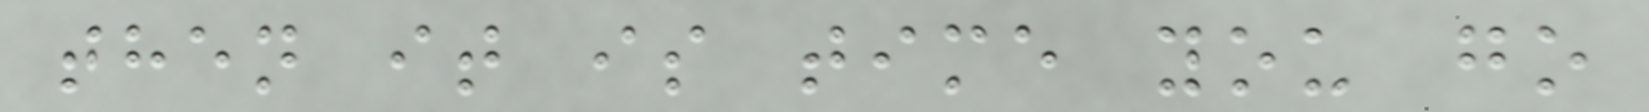then it is time you go
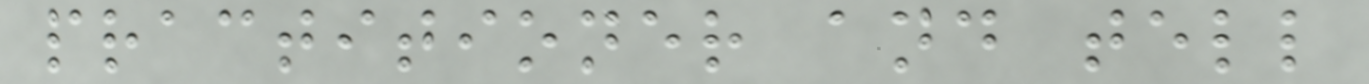practitioner and tell
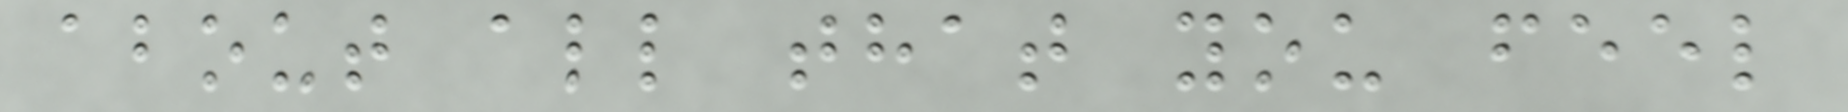about all that you feel
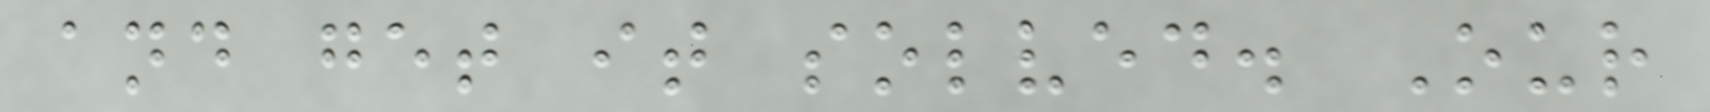and get it solved. Our
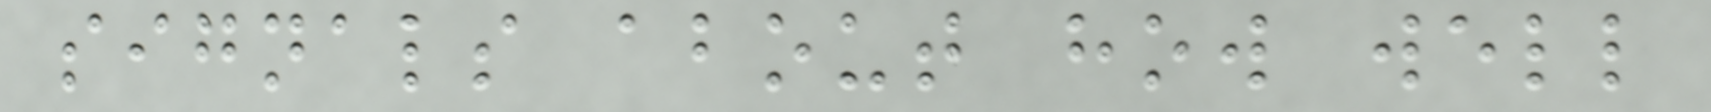signals about how well
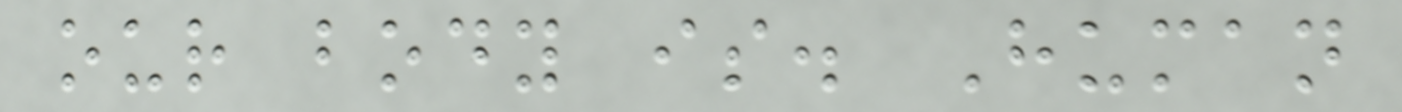our body is. Human
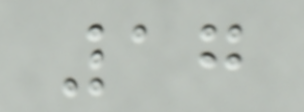17
